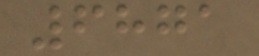6871
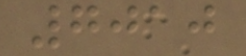7010
